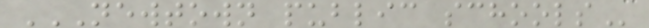NEWTOWN PUBLIC SCHOOLS
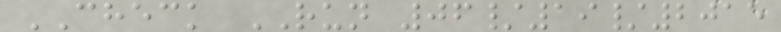CHECK RUN 06/19/2015
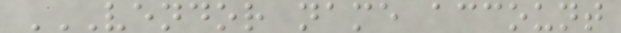VENDOR NAME ACCOUNT
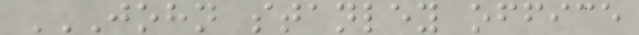JOHN STANLEY OFFICE
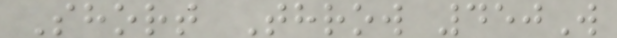Short Throw 450W
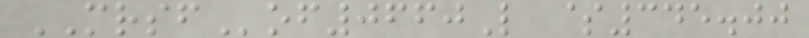MRSFof0660L $345.00
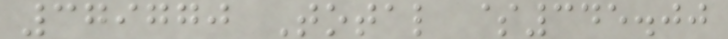379770 Total $345.00
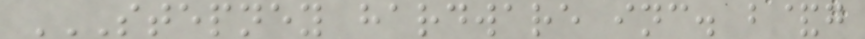STEPNEY HARDWARE INC. B&G
